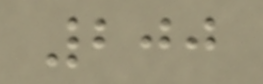200
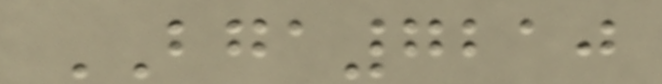BGA7210
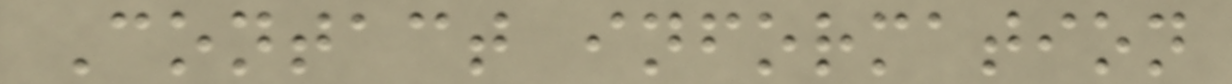Contact information
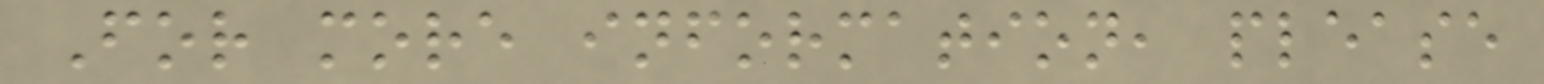For more information, please
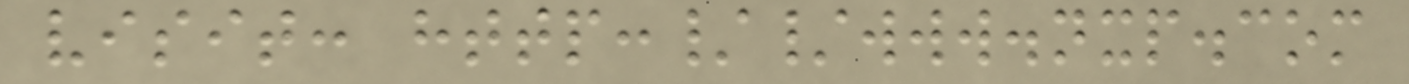visit: http://www.nxp.com
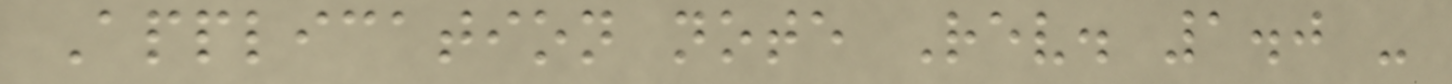Application note Rev. 1.0 -
